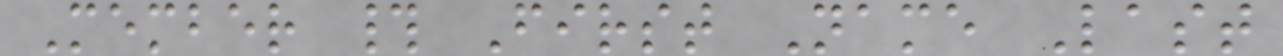Member # First Name Last
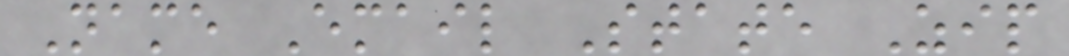Name Email State Zip
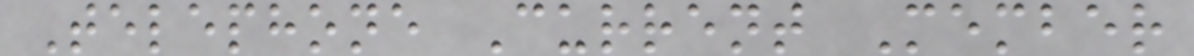Telephone Current Member
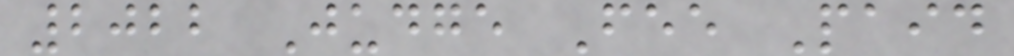2022 Judge Fee Paid
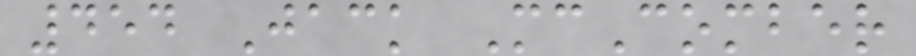454 Jack McComber
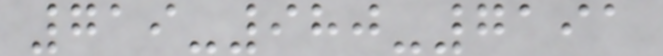719-980-7191
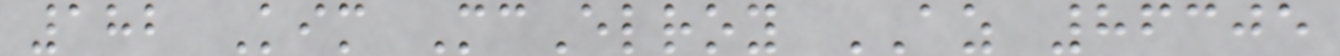182 Kim McElroy AZ 86305
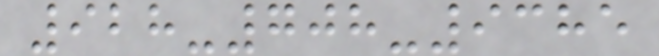928-708-9385
